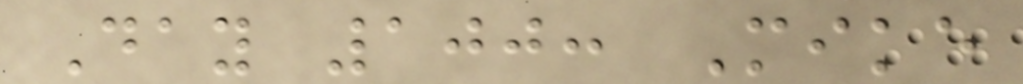Day 100: Mike
